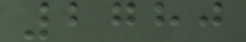2780
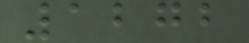1272
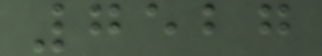7527
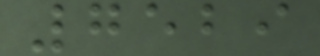7529
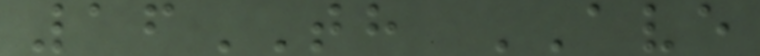16TH AVE
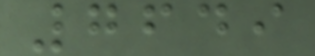7649
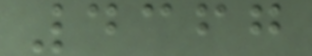4367
